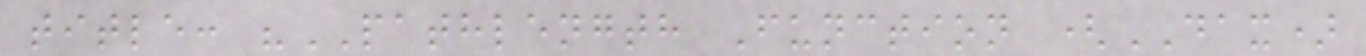title: "PATHLENGTH Function (DAX)
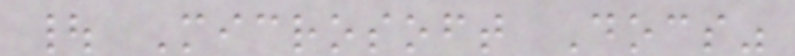| Microsoft Docs"
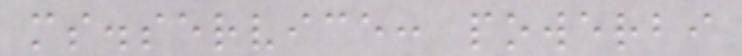ms.service: powerbi
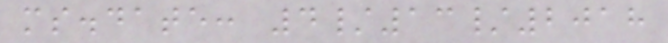ms.date: 4/13/2018
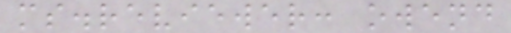ms.reviewer: owend
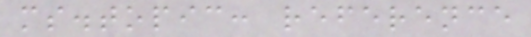ms.topic: reference
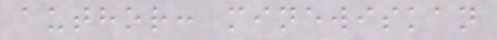author: minewiskan
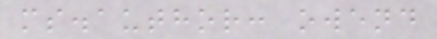ms.author: owend
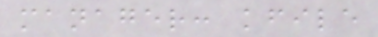manager: kfile
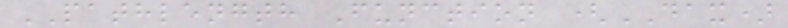PATHLENGTH Function (DAX)
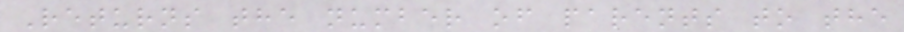Returns the number of parents to the
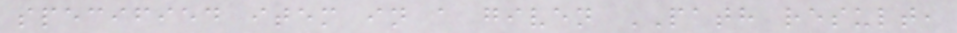specified item in a given PATH result,
